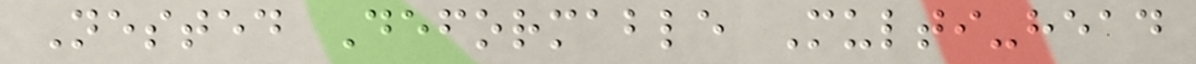Nested Deformable Multi-head
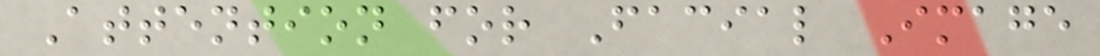Attention for Facial Image
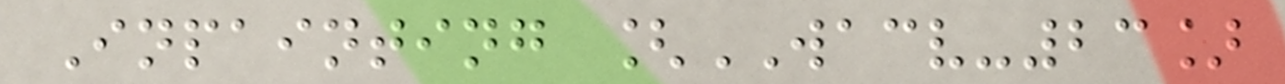Inpainting [WACV-23]
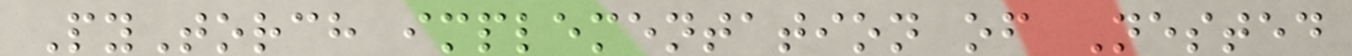PyTorch implementation of Nested
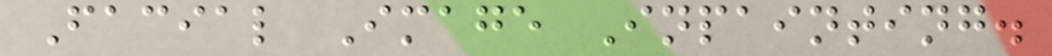Facial Image Inpainting.
